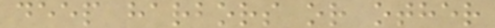deep harbors or other
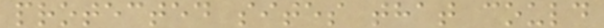protected sites that could
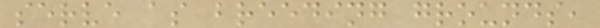serve as breeding grounds,
